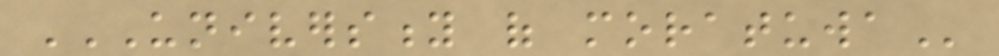UNIVERSITY OF MORATUWA
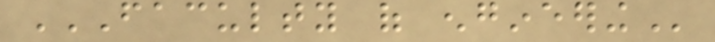FACULTY OF ENGINEERING
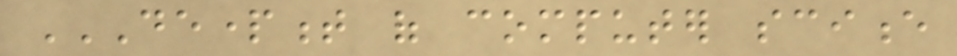DEPARTMENT OF COMPUTER SCIENCE
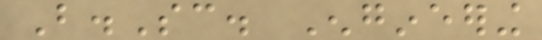B.Sc. Engineering
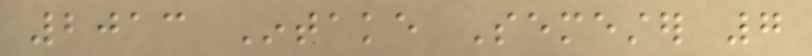2013 Intake Semester 7
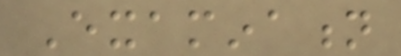Examination
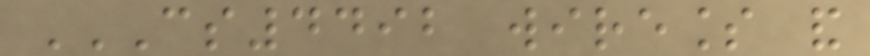CS4492 WIRELESS AND
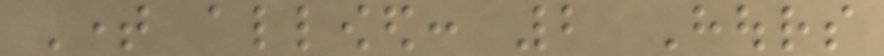Time allowed: 2 Hours
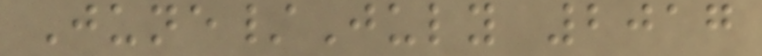June/July 2017
